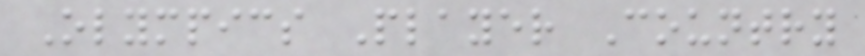Olympics Player Country
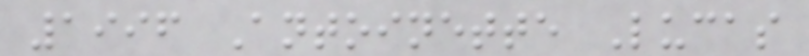1996 Antoinette Lucas
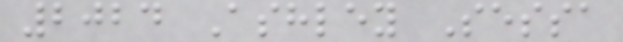2024 Ashley Sessa
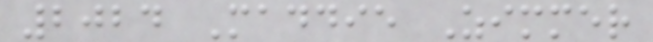2024 Maddie Zimmer
